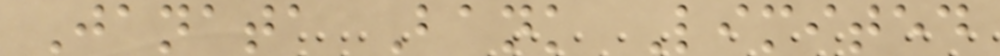Janata Bank Limited
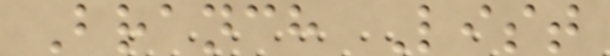Branch List
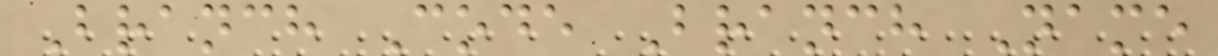Branch Code Branch Name
